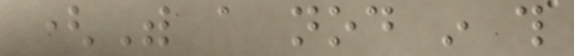(With a nod in this
